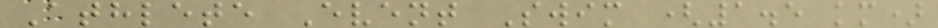Athlete Event Swim (1.5 km)
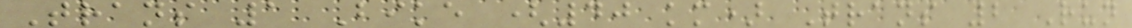Trans 1 Bike (40 km) Trans 2 Run
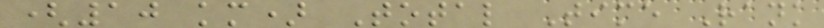(10 km) Total Time Rank
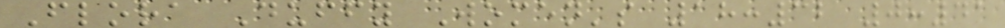Flora Duffy Women's 18:32 0:41
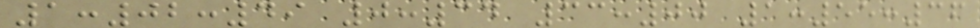1:02:49 0:34 33:00 1:55:36
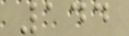144
